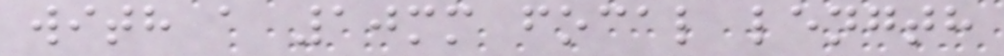with a 10mm focal length
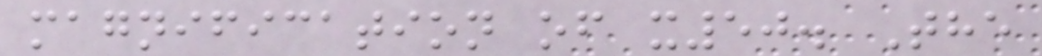magnification of x50. The
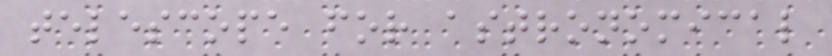telescope for astronomical
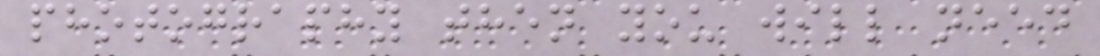photography then you will need
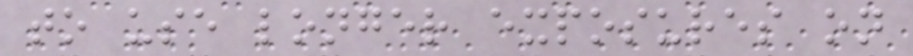to use longer exposures on
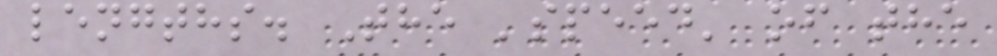lengths. The 'speed' of the
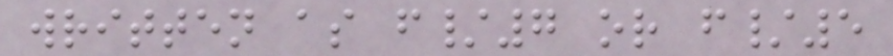written as f/7 or f/5
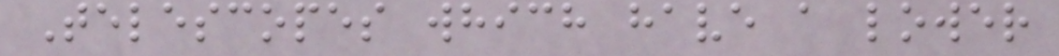Telescopes which have a lower
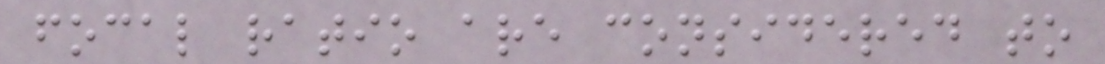focal ratio are considered to
